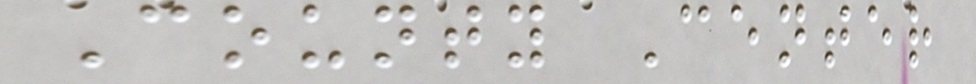County Center
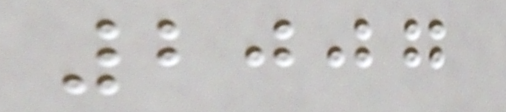2007
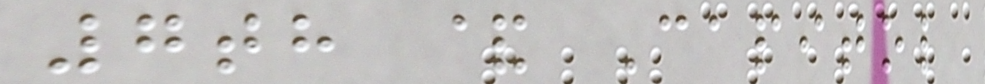7th & Capitol
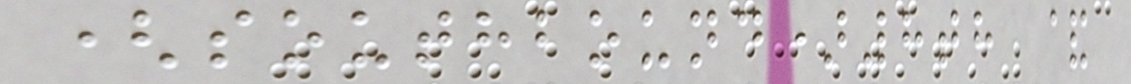(southbound)8th &
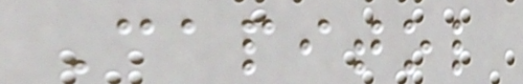Capitol
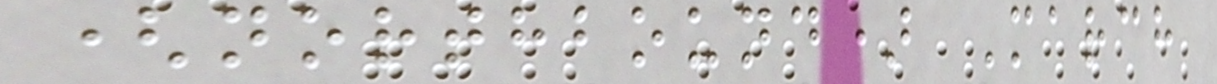(northbound) March
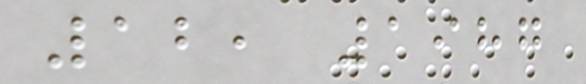12, 1987
